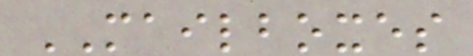MAILBOXES
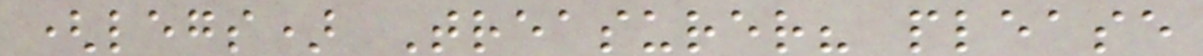(legs) Treasurer? please
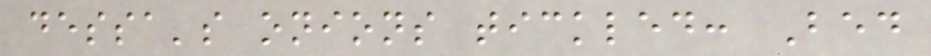dessa's onions tickled: Bed
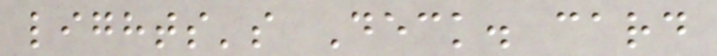lights's Deck. card
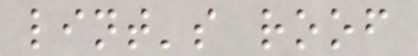lint's roof
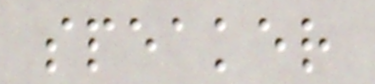speaker
